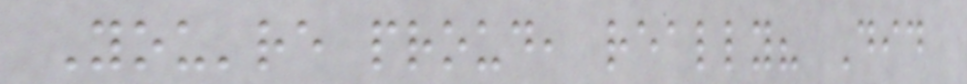You're proud, really? Did
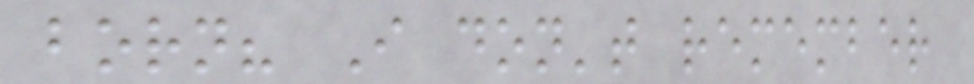born? I don't remember
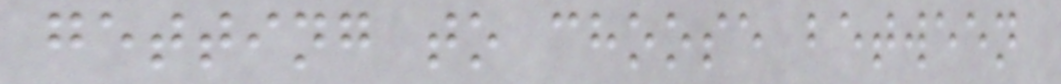getting to choose between
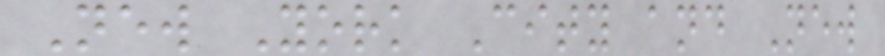New York City and New
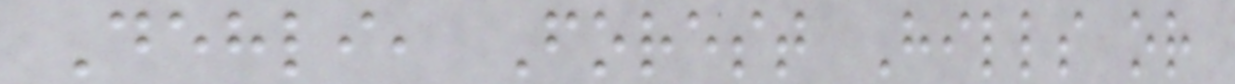Dehli, Forest Hills or
